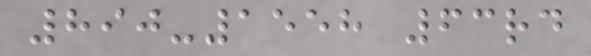890-1558 63rd
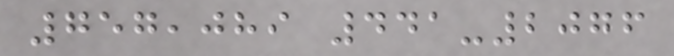757,089 441-2076
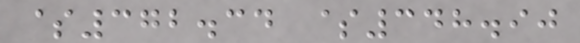$372.34 $348.90
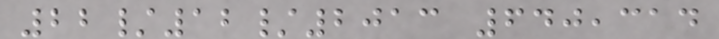22/12/2013 640,314
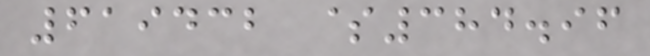619432 $384.96
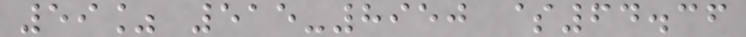59% 515-8950 $64.36
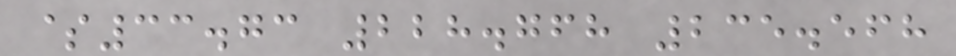$33.73 228.768 235.568
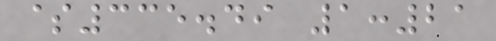$335.49 1:21
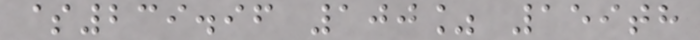$239.96 100% 159th
